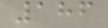186
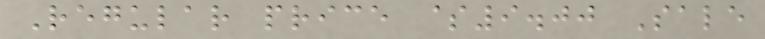Regular price $9.00 Sale
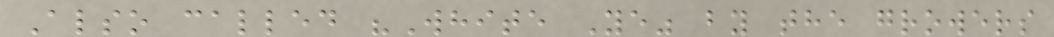Also called "White Ye" by the growers
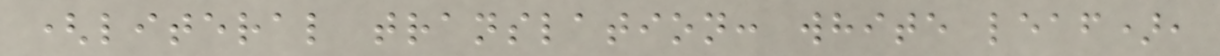(literal translation: white leaf),
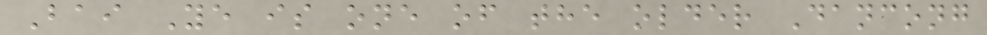Bai Ye is one of the older Dancong
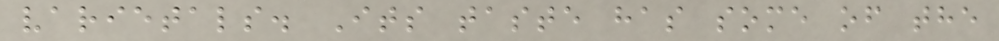varietals. Its taste has some of the
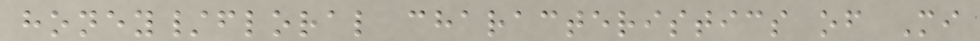honey/floral characteristics of Mi
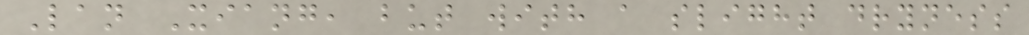Lan Xiang, but with a slight dryness
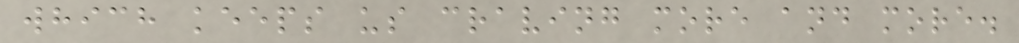which keeps us craving more and more.
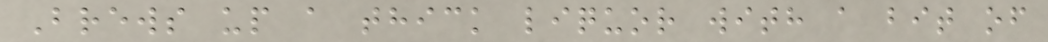Brews up a thick liquor with a bit of
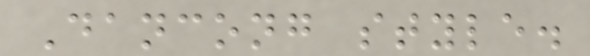Dancong style.
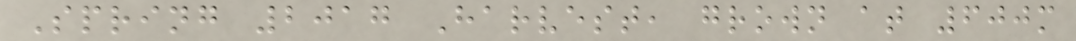Spring 2017 Harvest, grown at 600m
